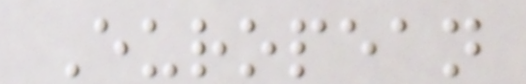European
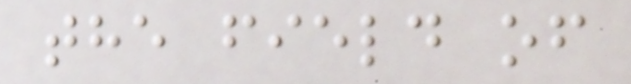the field of
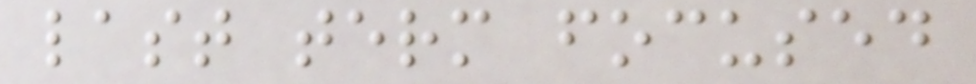last term focused
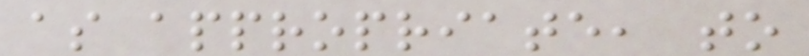as appropriate, to
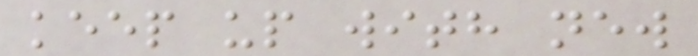keep up with new
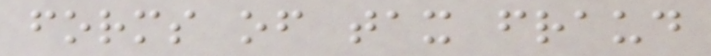forms of tax fraud
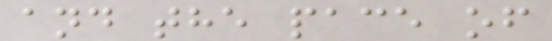and the pace of
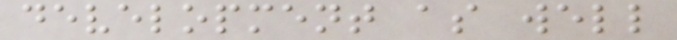development as well
